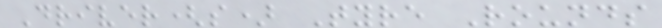Driver(s) Tyre Rounds
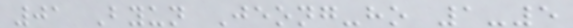01 Byun Jeong-ho 1-5
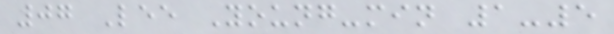07 Lee Young-min 1-5
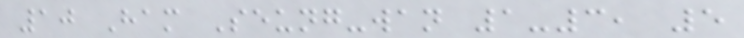10 Ham Seung-wan 1-3, 5
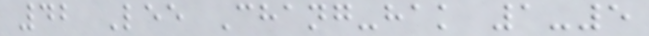42 Lee Chang-hak 1-5
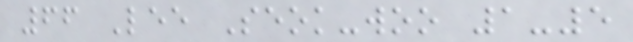66 Lee Seok-woo 1-5
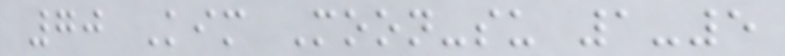70 Kim Moon-su 1-5
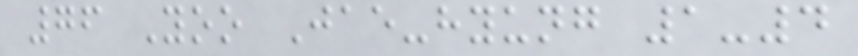76 Yoo Jae-hyung 1-4
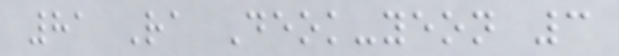81 Ra Deok-yeon 3
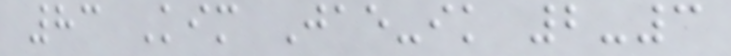83 Kim Jae-ik 2-3
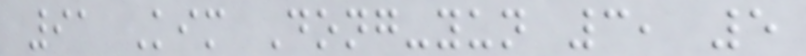91 Kim Dong-yun 3, 5
